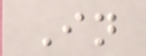In
